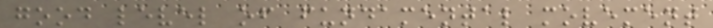good level of fundamental movement
